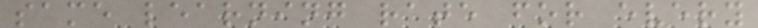same learning rate for every
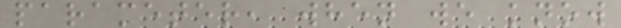parameter, when we know
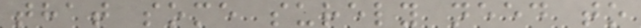that some surely need to
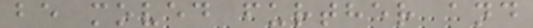be moved further and
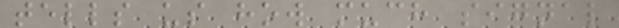tells us how much signal
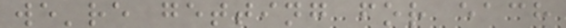we're getting for each
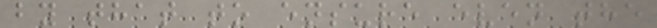by that to ensure even the
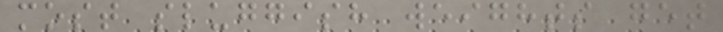most sluggish weights get
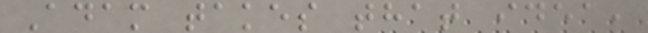Adam takes that idea,
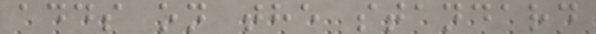adds on the standard
